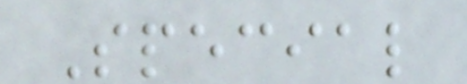Special
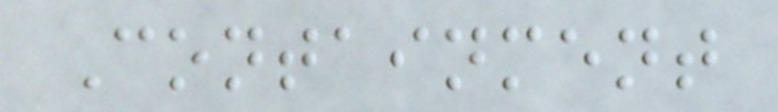Containment
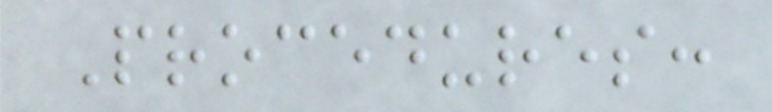Procedures:
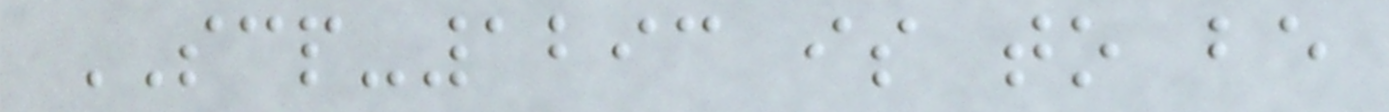SCP-1293 is to be
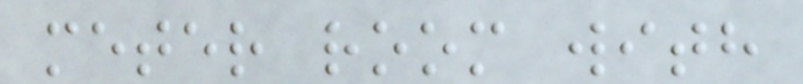meter room with
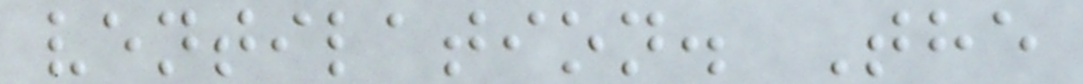ventilation. The
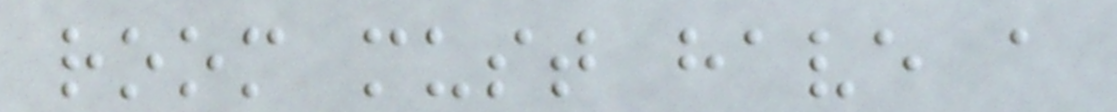room must have a
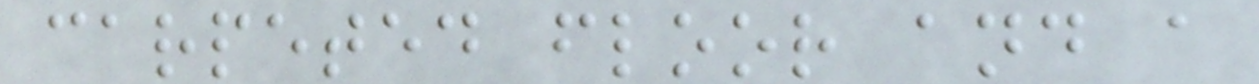carpeted floor and a
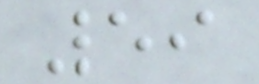59
